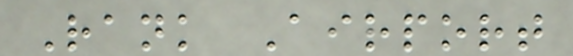Rank Airport
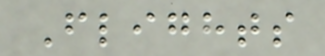Flights
